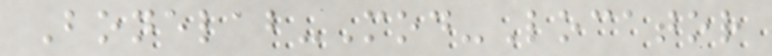Bonelab-Mod-Locator
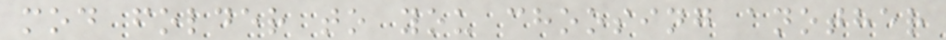mod folder to you choosing another
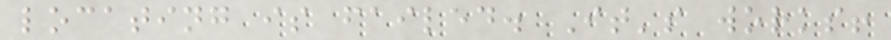locating is failed. It's works!
